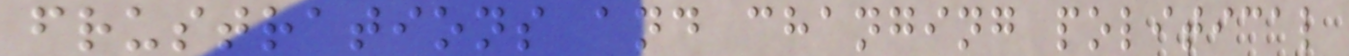frustrations and changing political
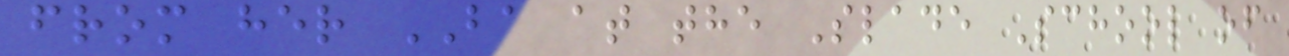from her BA at the Slade School of
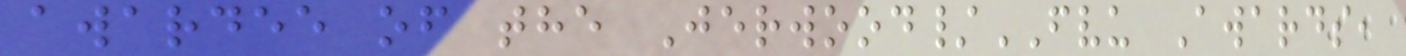awardee of the Jerwood/FVU Awards,
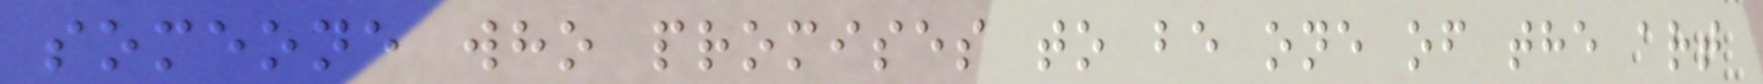someone who promises to be one of the art
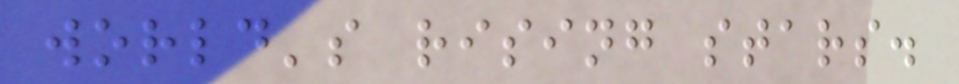world's rising stars.
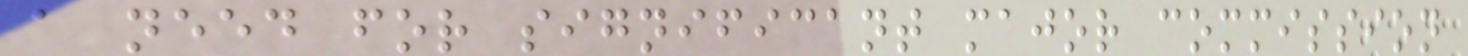a need for significant major commission
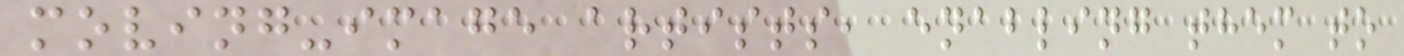moving-image artists, enabling them to
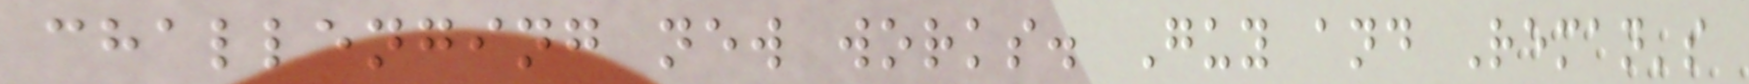challenging new works. Guy and Reman's
